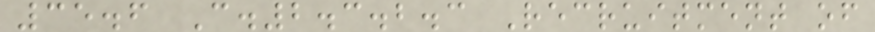35.6 C.2.3.2.3 Recruitment of
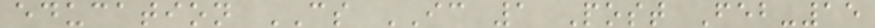education CS IC 1 Post Feb-15
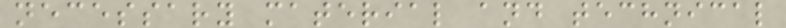necessary material and technical
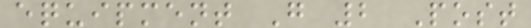equipment G 2 Post
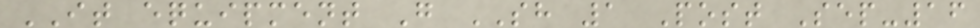IT equipment G SH 1 Post Sep-16
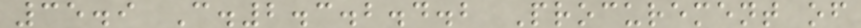35.9 C.2.3.2.4.2 Procurement of
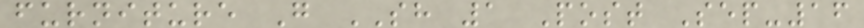furniture G SH 1 Post Sep-16
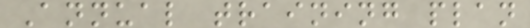Annual training plan
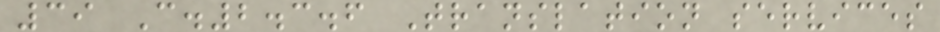39 C.2.3.6 Translation services
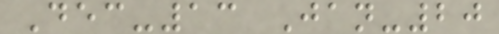Dec-13 Jan-20
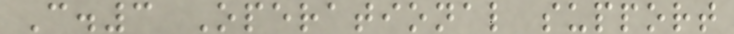C.3 Operational support
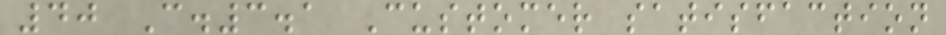40 C.3.1 Customer satisfaction
